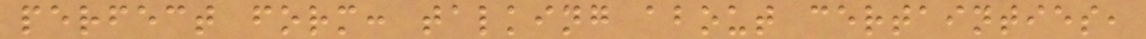perfect form: talking about certainties,
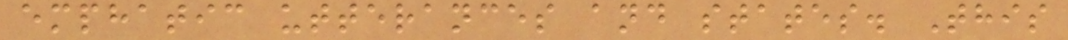emphatic utterances and states. This
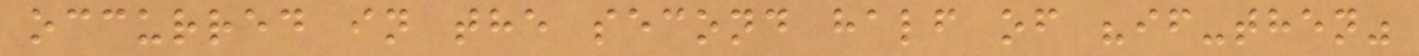occurred in the second half of "if-then"
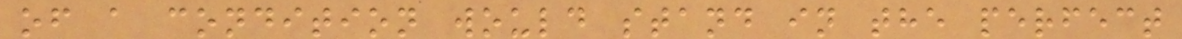of a condition would stand in the perfect
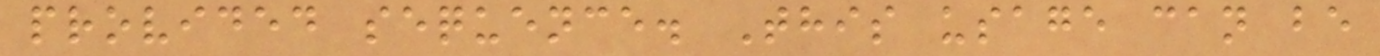provided sequence. This usage can be
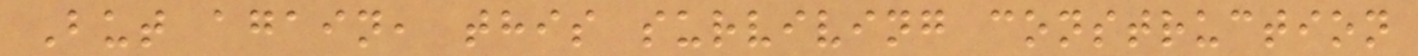But again, this surviving construction
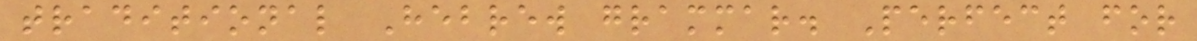traditional Hebrew grammar. Perfect for
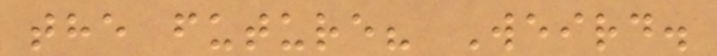the future? Weird.
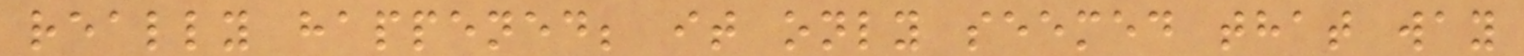really happened; it only seemed that way
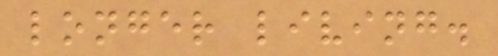longer living.
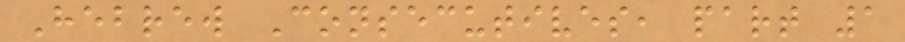Hebrew Consecutives, part 1
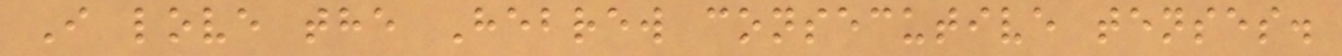I love the Hebrew consecutive tenses.
